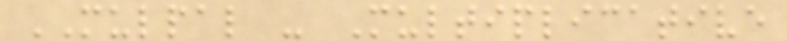MULPAL - Multiplicative
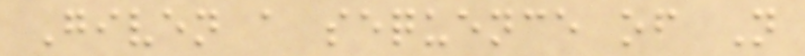Given a sequence of N
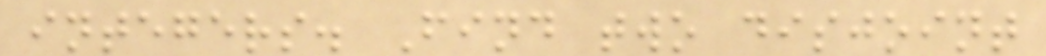integers. Find two disjoint
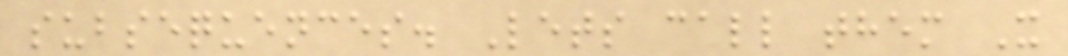subsequences. Lets call them X
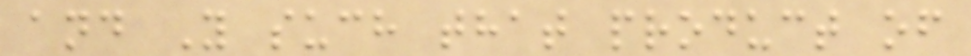and Y such that product of
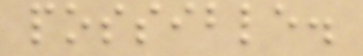possible.
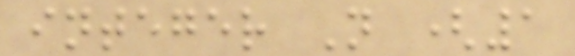integer N (1
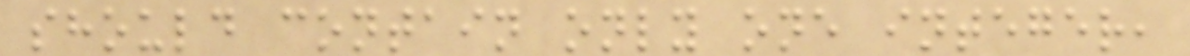should contain only one integer,
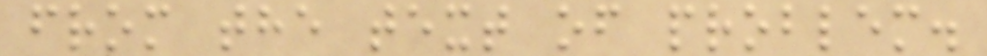from the text of problem.
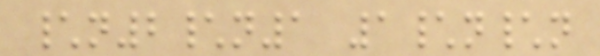\n2\n1 1\n\n
